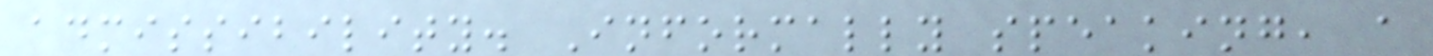admissibility. Informally speaking, a
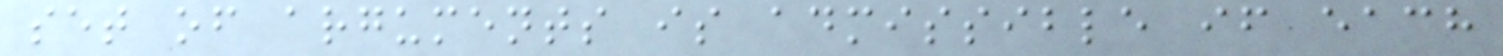set of arguments is admissible if each
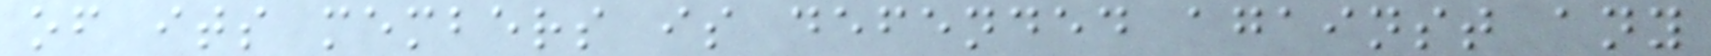of its members is defended against any
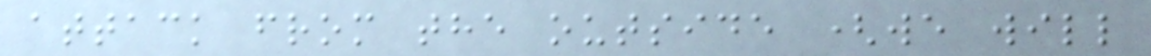attack from the outside (we will
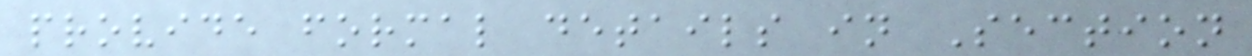provide formal details in Section
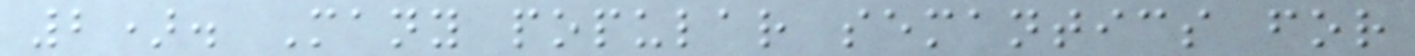2). Many popular semantics for
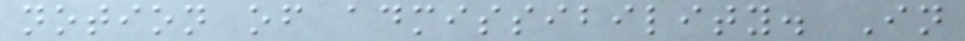notion of admissibility. In
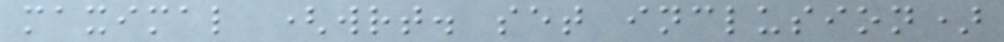maximal (wrt. set inclusion)
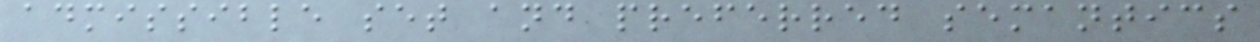admissible set and preferred semantics
